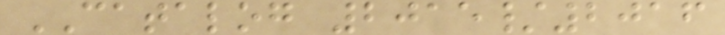CATALOG 2015/2016
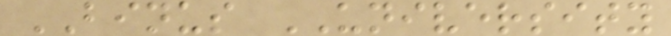BINUS UNIVERSITY
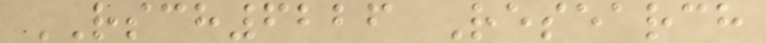RSCH6226 Research
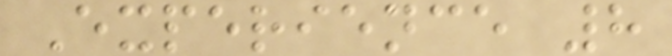Experience 8
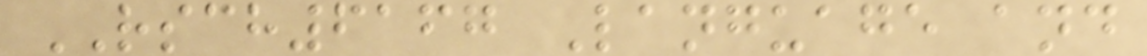RSCH6167 Language and
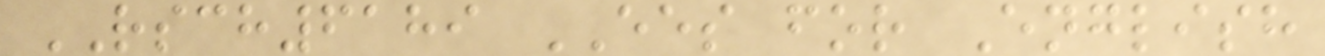RSCH6189 EES for English
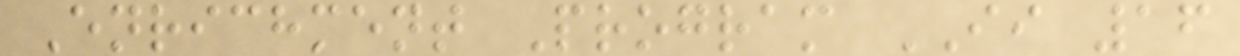Enrichment Program II 16
